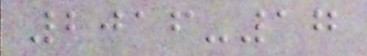2016-17
